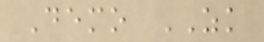Demo ZK
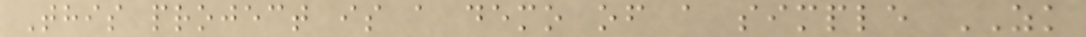This project is a demo of a simple ZK
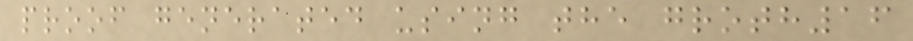proof generated using the groth16
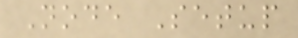Node Setup
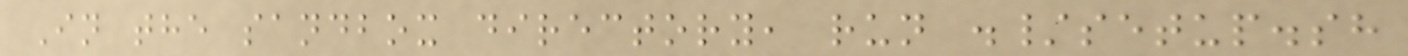In the sandbox directory, run ./setup.sh
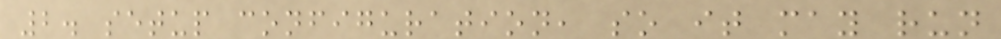2. setup configuration, so it may run
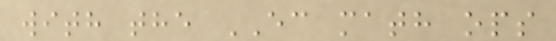with the EC math ops
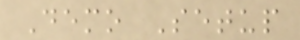Demo Setup
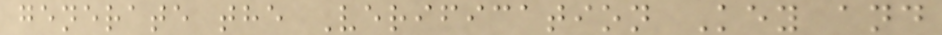generate the Verification Key and
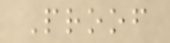Proof
